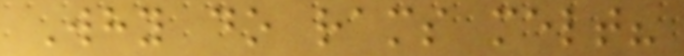Why do rams melt?
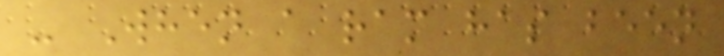- When a ram has been
